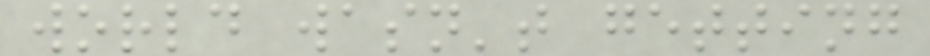world wasn't getting
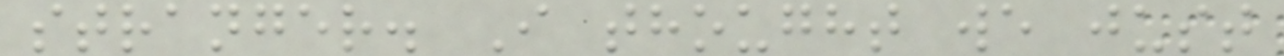stranger. I thought we just
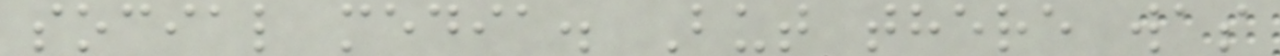social media. But there was
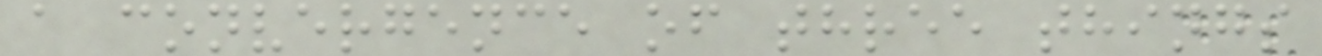a convergence of three things
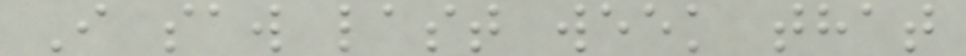I saw last week that
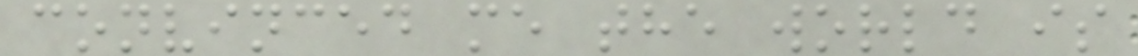convinced me the world is
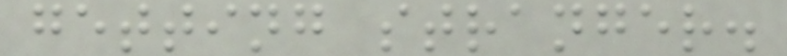getting stranger.
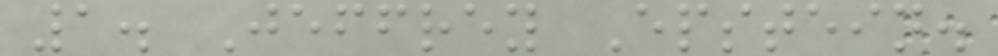1. Jeffrey Epstein.
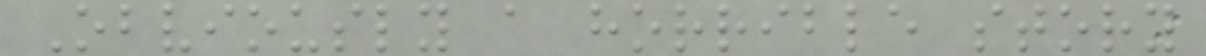Obviously a horrible story
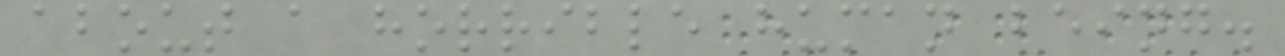about a horrible human being.
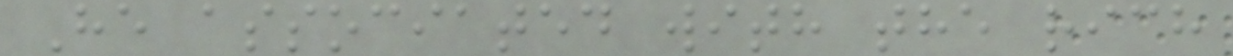He associated with the rich
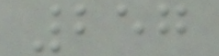257
